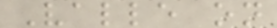Valle on
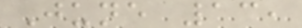June 13,
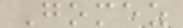Gomez
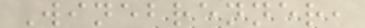Winebrenner,
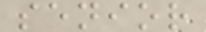senior
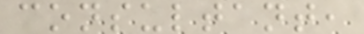consultant,
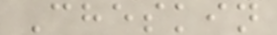Cheskin
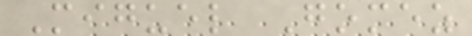Miguel Gomez
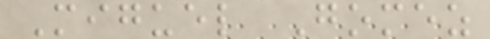Miguel Gomez
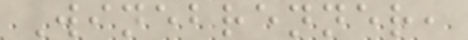Winebrenner,
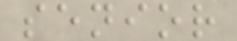senior
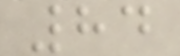84
